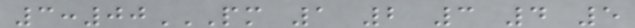3:00PM 1 2 3 4 5
